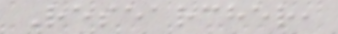Researcher,
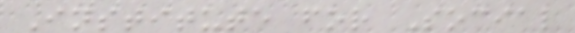Institute for Social
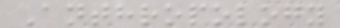Anthropology
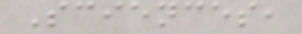Sciences,
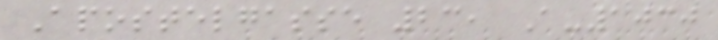Apostelgasse 23, A-1030
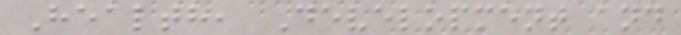Health, Development and
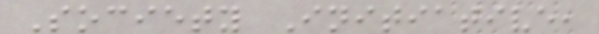Society Initiative,
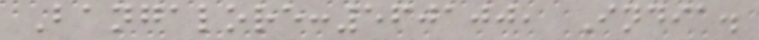Bangalore:560100, India.
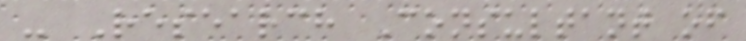- Research Consultant of
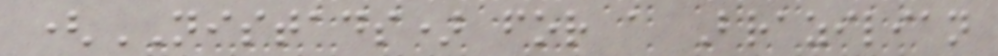(NISTADS) for a Brazilian
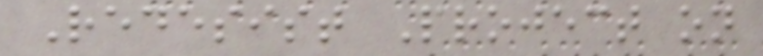Redesist Project on
